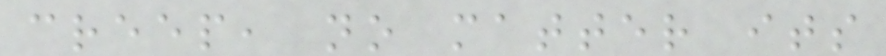creep, no matter its
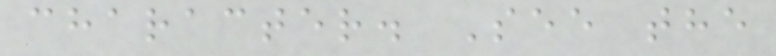character. See the
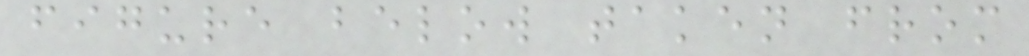figure below taken from
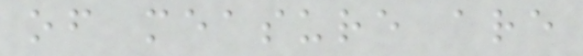of measure are
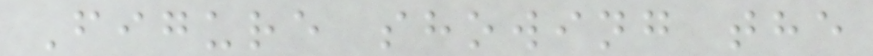Figure showing the
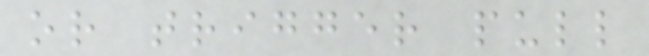or trigger pull
